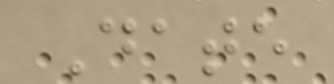Date
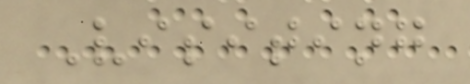Visiting
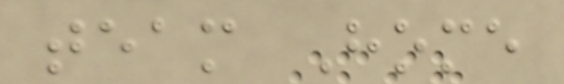team Home
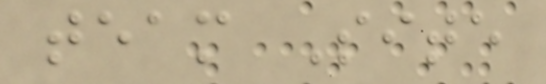team Site
